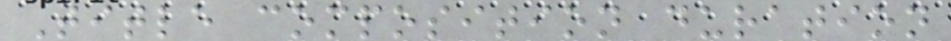Title composition duration
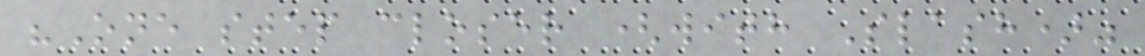"One step closer (with Slash)"
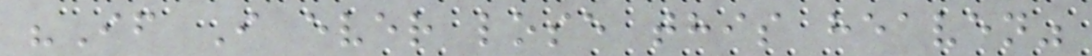"If I ever lose this heaven"
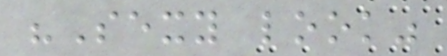"Sexy look"
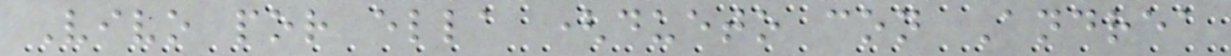Vivo por ella (dueto con Andrea
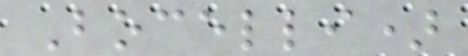Bocelli)
